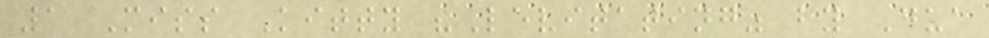1 Miss Kitty "Levitating" by Dua
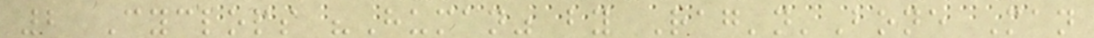2 Cyclops "Human" by Rag'n'Bone Man
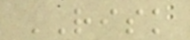RISK
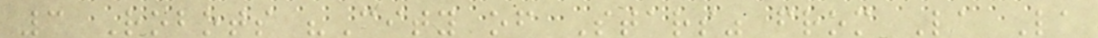3 Robots "City of Stars" from La La
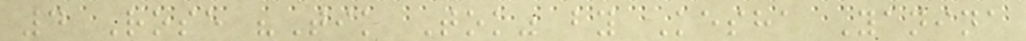4 Rose "Tik Tok" by Kesha Yanina
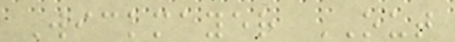Wickmayer OUT
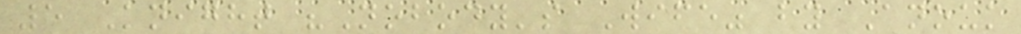5 Knight "Nobody's Wife" by Anouk
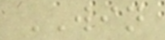WIN
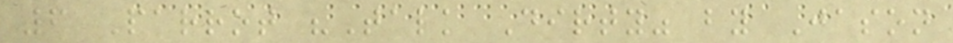6 Parrot "Talk Dirty" by Jason
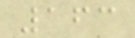163
